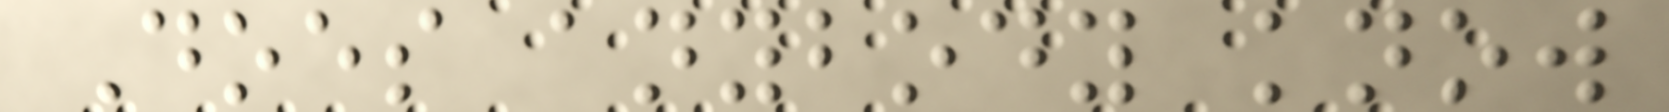Does anybody know
